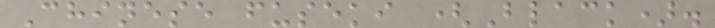Chinese fuseki (Black).
